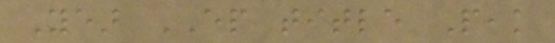Year EP title Peak
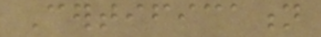Certification
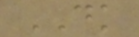DK
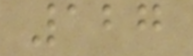127
